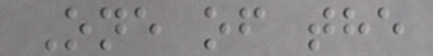One of the
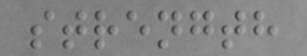strength
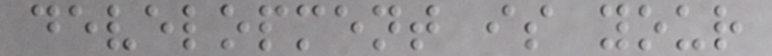development is your
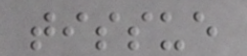tissue
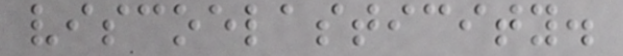viscoelasticity.
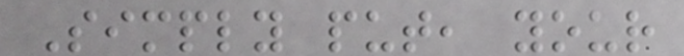Simply put, your
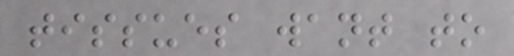tissues want to
